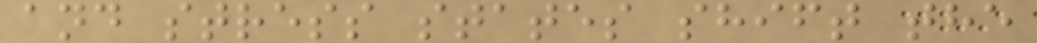and stress states shift the
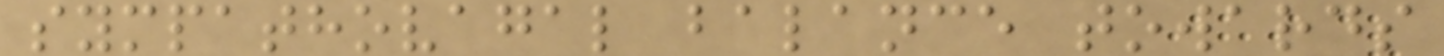sympathovagal balance towards
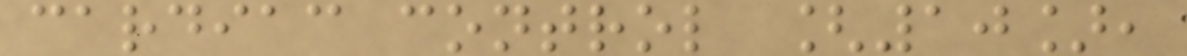cardiac control [10],
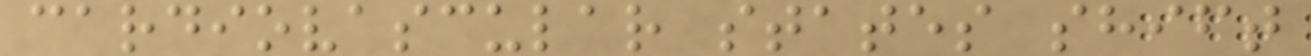cardiovascular states shift
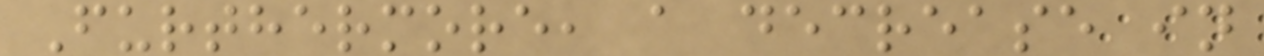Furthermore, a decrease in
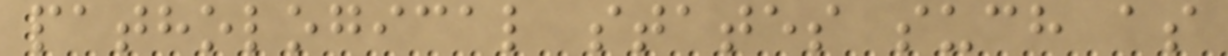pathological states such as
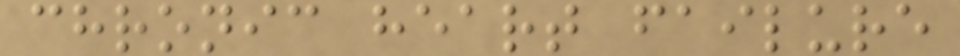chronic heart failure
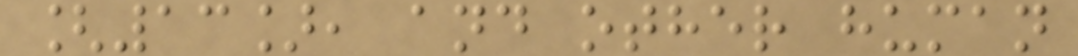[13], and other human
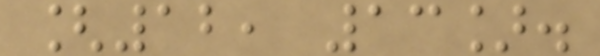[12, 13].
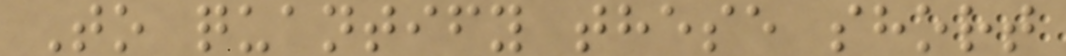To quantify these short
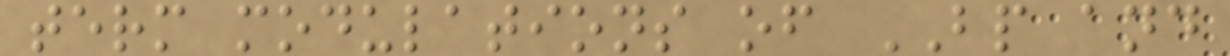term modulations of BP and
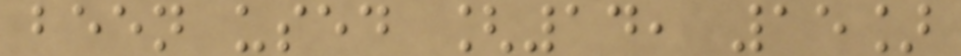been used [14, 15]
